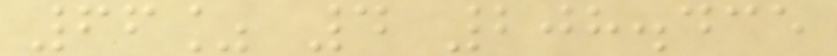66% 4 208.435
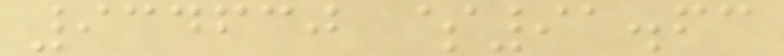934630 $91.63
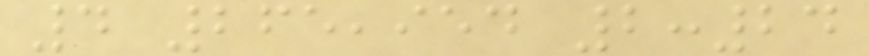4 265,954 2:24
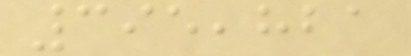395,821
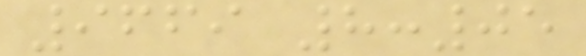9669 8:05
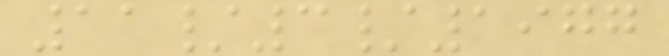11/3/1977
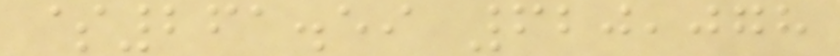$261.59 620,078
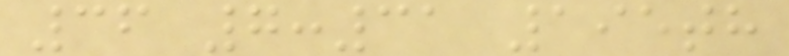36 7:31 195th
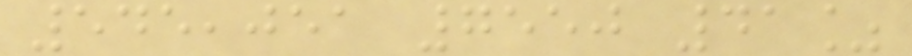545,051 7550 41%
